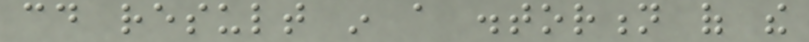could result in a distortion of the
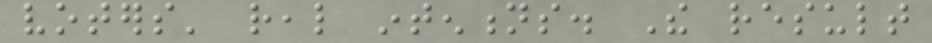voters' real intentions. The result
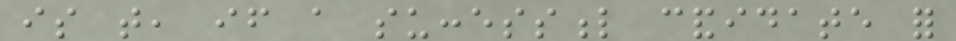is that, if a successful candidate for
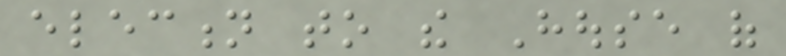election to the House of
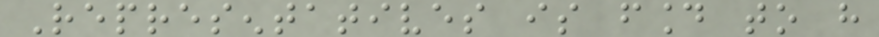Representatives is found to have
